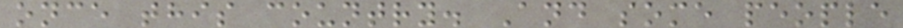once this country. And some people
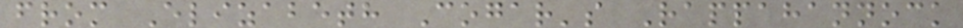from Elizabeth Cogar's Rappahannock
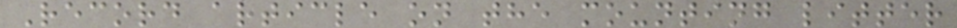Record article on the mounting litter
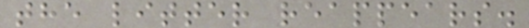the litter reappears.
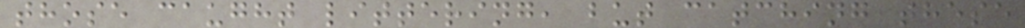those caught littering, but catching these
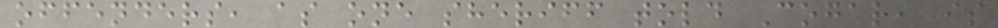offenders, as one sheriff told Cogar, is
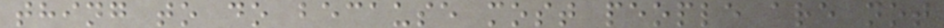thing to do because most people are not
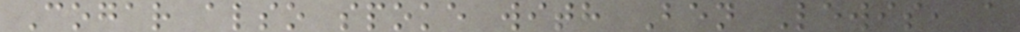Cogar also spoke with Ben Lewis, a
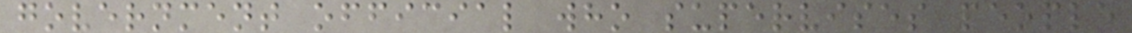government official who supervises people
